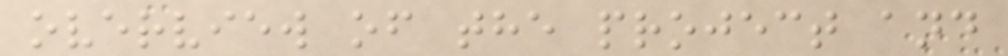overview of the project and
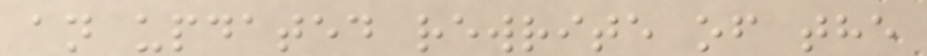an updated rewrite of the
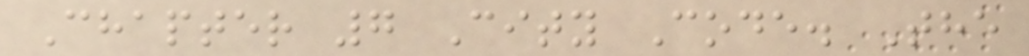Chapter 7 City Code. The
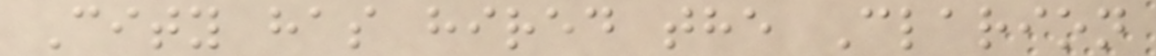City has hired the Clarion
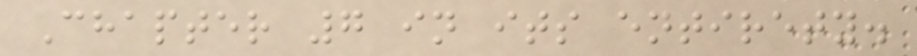Chapter 7 in its entirety.
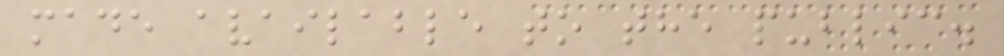made available to the public.
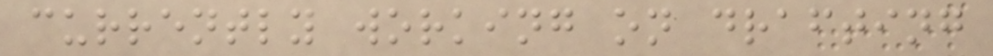currently working on drafting
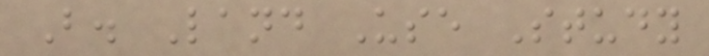B. Land Use Study
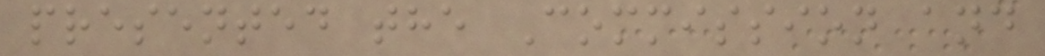presented the Commission and
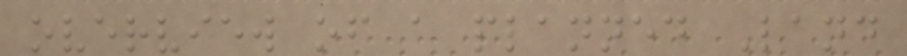overview of a planned Land
